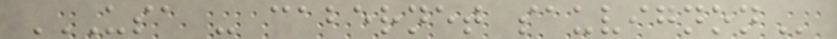USA - CABERNET SAUVIGNON
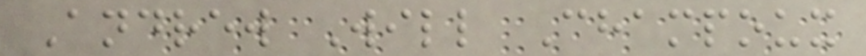Andrew Will Champoux
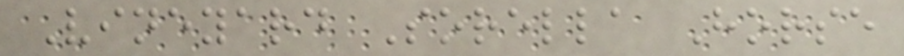Vineyard Sorella Horse
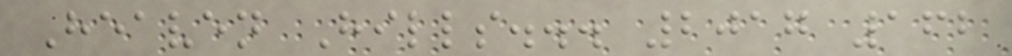Heaven Hills... 2017 162
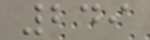249
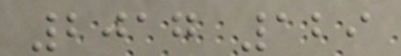2017 129
